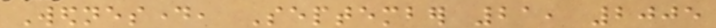Wednesday, September 21, 2005
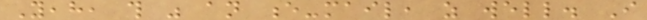Yeah, this was an e-mail, as well. I
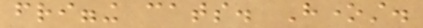frigging cats. Honest.
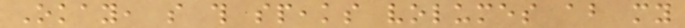Okay, so this speaks volumes about my
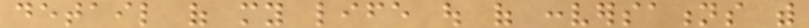detail of my life out of conversations with
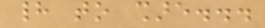had to share...
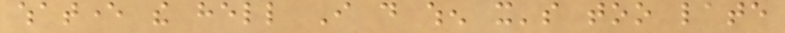whatever the hell I do when it's too late
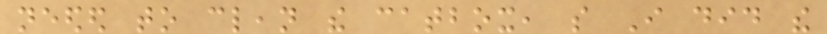needed to clean the catbox, so I did the
